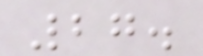27.
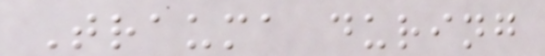Trauma during
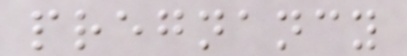pregnancy
